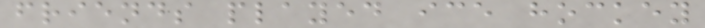friends played ice hockey
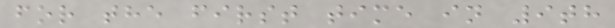for the first time in 9th
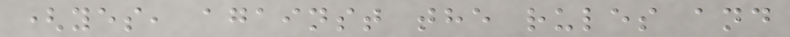(yes, against the rules and
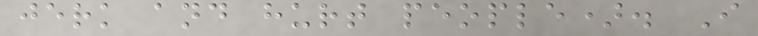jerk and hurt people). I
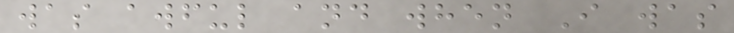was awful and when I was
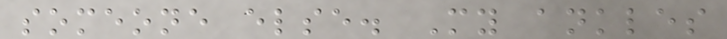someone else. My ankles
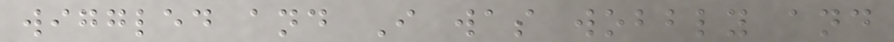wiggled and I was wobbly and
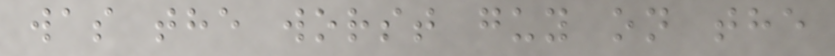was the worst guy on the
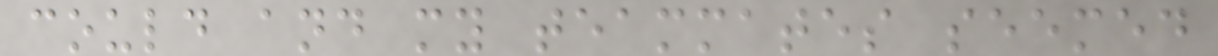could and my teammates seemed
